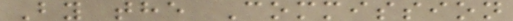By the Commission
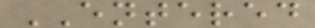ENTERED
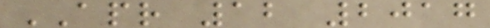APR 12 2017
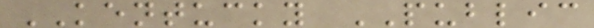KENTUCKY PUBLIC
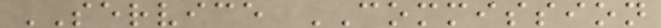SERVICE COMMISSION
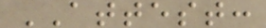ATTEST:
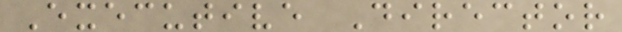Executive Director
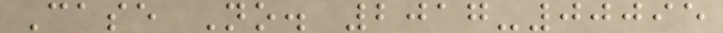Case No. 2017-00095
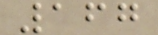167
